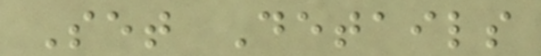Set Details
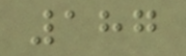187
